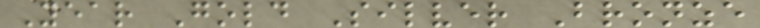Year Gold Silver Bronze
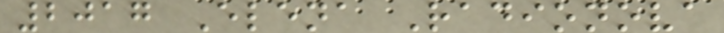2017 Elena Radionova
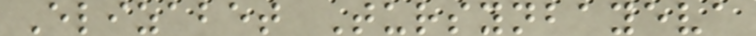Elizabet Tursynbayeva
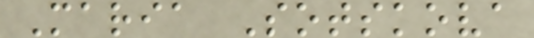Maria Sotskova
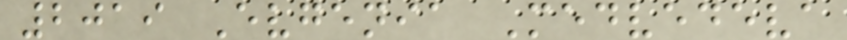2019 Evgenia Medvedeva
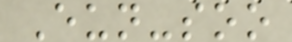Eun-soo
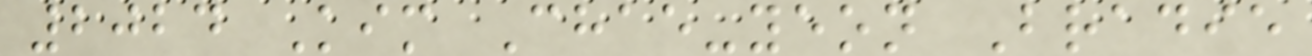2024 Kim Chae-yeon Bradie
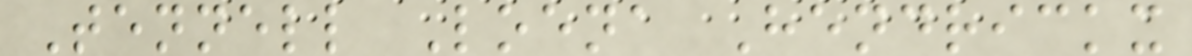Tennell Loena Hendrickx
